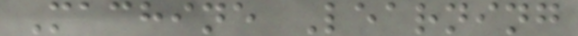Machine Learning
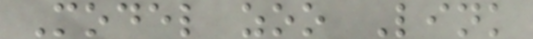Model zoo Link
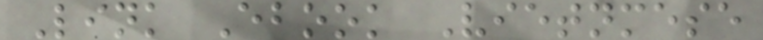Link Ebook Vietnmese
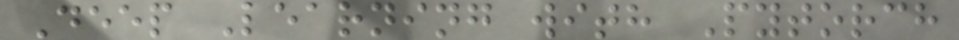Deep Learning with Pytorch
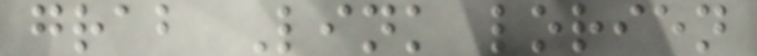grab Link lorien
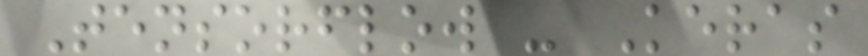Tensorflow - Keras
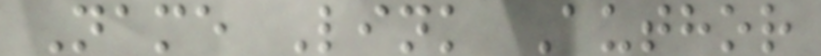Name Link Author
